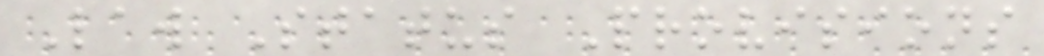Law Status Provisions
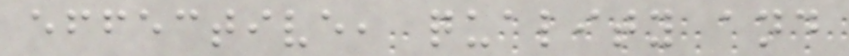effective, quality and
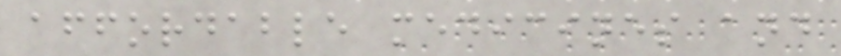affordable medicines and
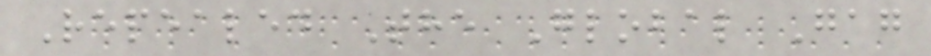Repealed The Global Gag
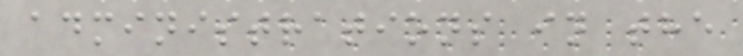administrations in the
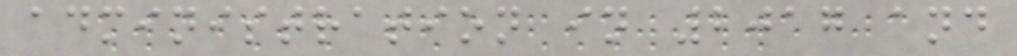administration in 2017 and
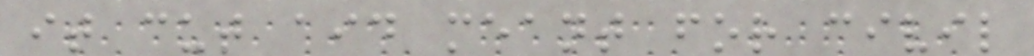it cut aid meant for civil
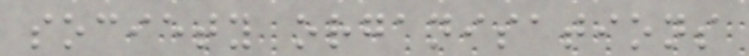society organisations
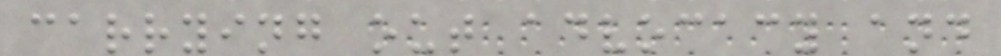carrying out advocacy and
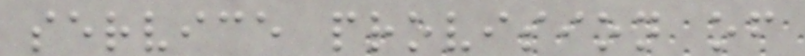service provision of
